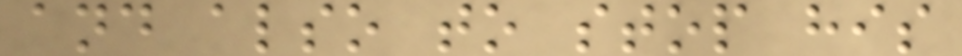and also to stop his
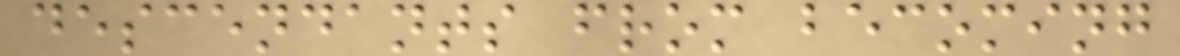descendants from becoming
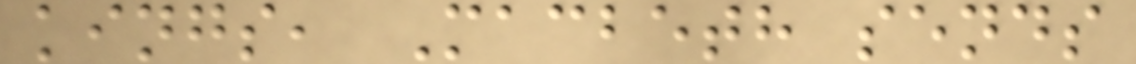kings, Macbeth sends
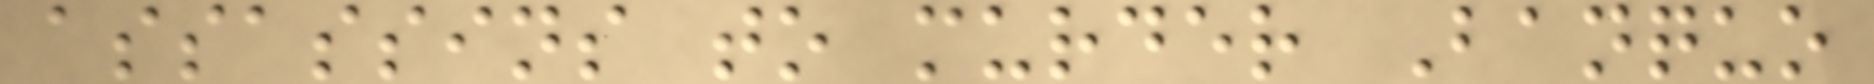assassins to murder Banquo
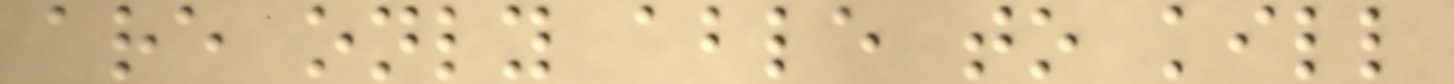are only able to kill
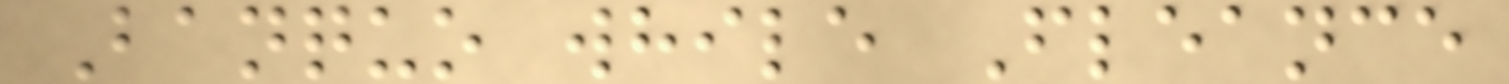Banquo while Fleance
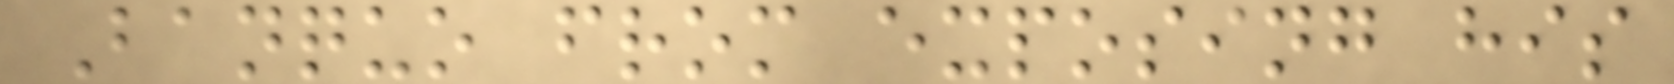Banquo from exposing his
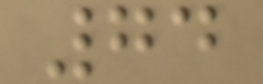74
